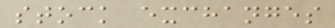stock exchanges
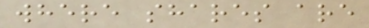where shares are
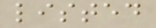listed
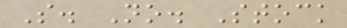S. No. Stock
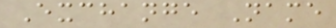Exchange Name
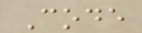Code
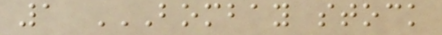1 BOMBAY STOCK
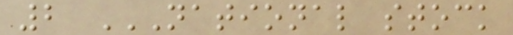2 NATIONAL STOCK
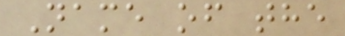Name of the
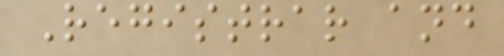Registrar and
